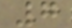7
